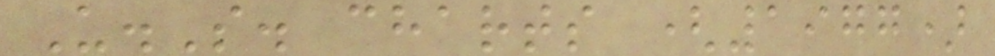U.S. charts (1977)
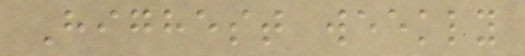Highest weekly
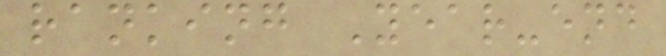ranking Year-end
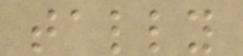tally
